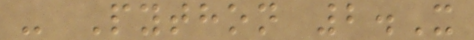- Python 2.X
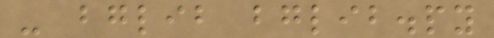- bglib bglib.py
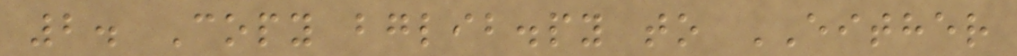2. Copy bglib.py to EITHER
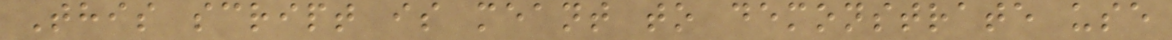This script is meant to demonstrate use
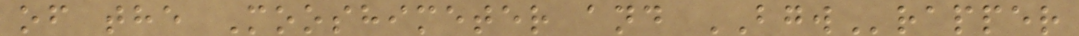of the Mooshimeter and BGWrapper
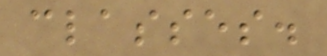classes.
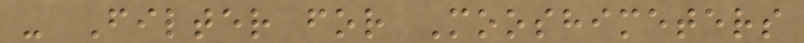- Filter for Mooshimeters
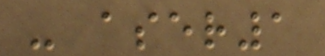- aser1
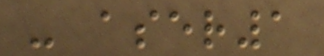- aser1
